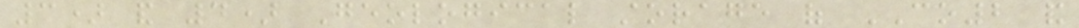3) and 4) Geological storage of CO2 and
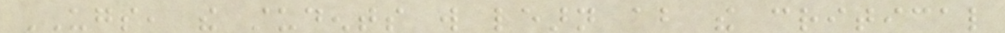UGS, the students will learn about the critical
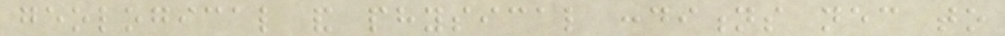geological and physical conditions necessary to
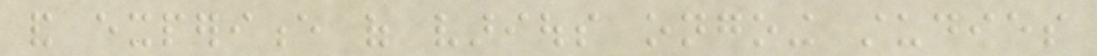and experience of various ongoing studies
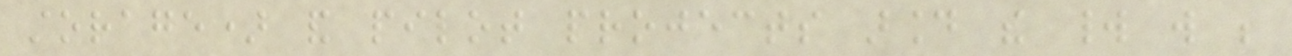storage) and pilot projects around the world will be
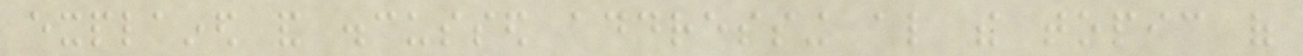explained and discussed addressing also the topic of
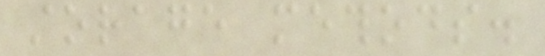storage methods.
